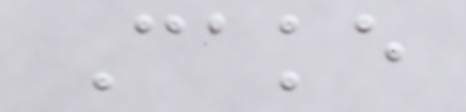Cake
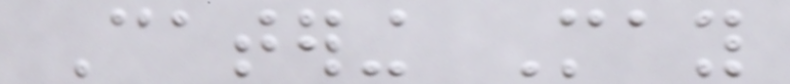Catering May
